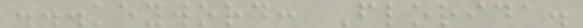...keyword: Florida.
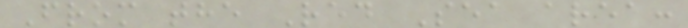From the Red Sea area:
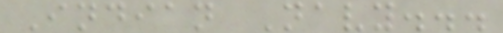Indian Navy...
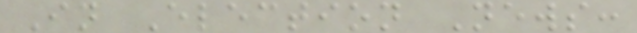In Election News:
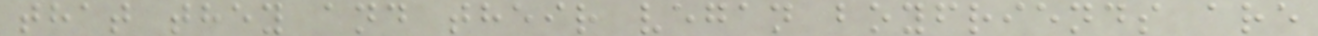that they and their vegan boyfriends are
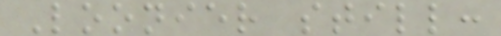Loonier still:
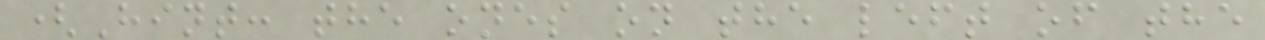(Hint: the ones on the left of the
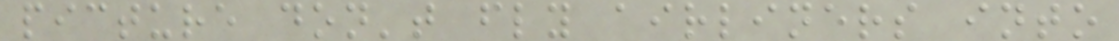picture don't fly airliners into
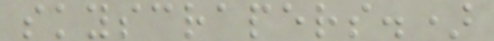skyscrapers.)
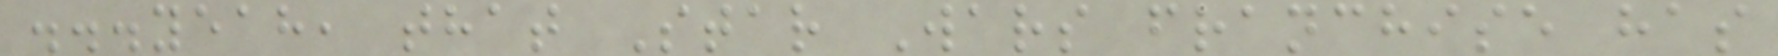...yeah, that Star Wars franchise has
